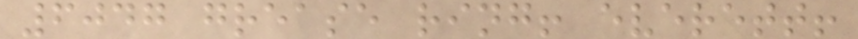6047 grease ring! everett!
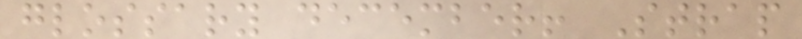glossary december! Strap
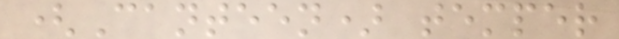(Canteen) temper
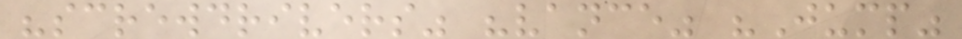"screwdrivers" "vance" "Jump"
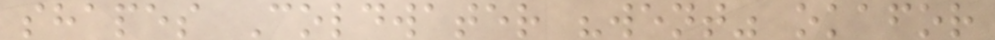shapes Coldwater "went" okafor
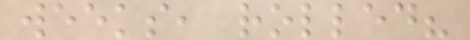weeks, rolled?
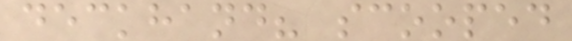deckhand? scooped
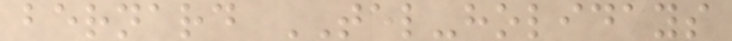bernard TEL-holidays
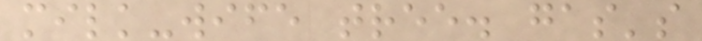milk-wife tree. gas's
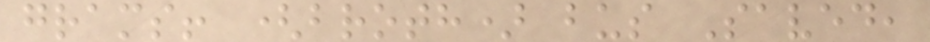grams! (broth) bus Saved,
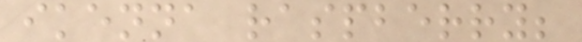ikenna raspberry;
